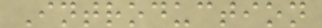Introduction
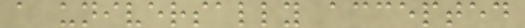a universally accepted
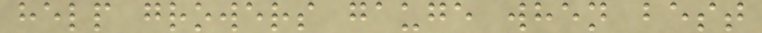help growers gauge when best
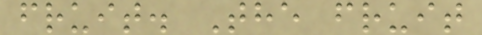fruit. The fruit
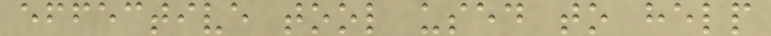effective tool used to help
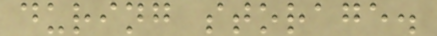during storage.
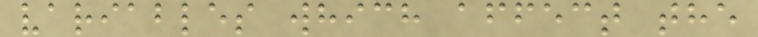variables which affect the
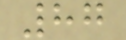87
